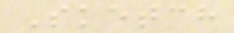Sketch
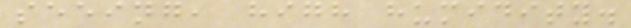seeing, high humidity.
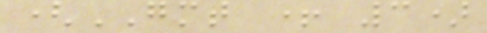(GMT + 3)
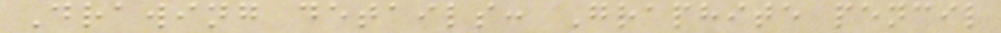Drawing details: Graphite pencil
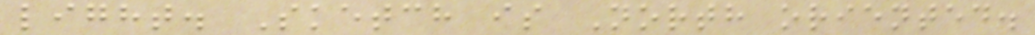light. Sketch is North oriented.
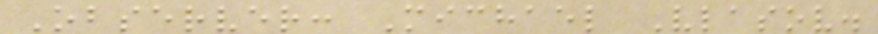Observer: Michael Vlasov.
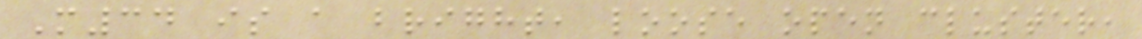M34 is a bright, loose open cluster,
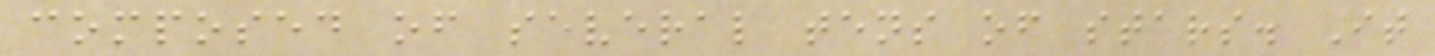composed of several tens of stars. It
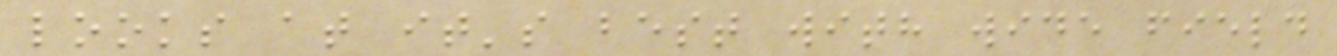looks at it's best with wide field
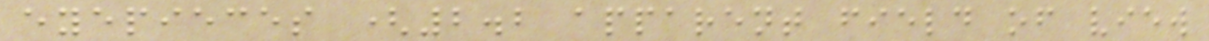eyepieces (2.2 apparent field of view
